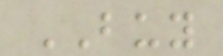BUY
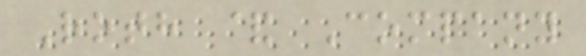Roth & Company
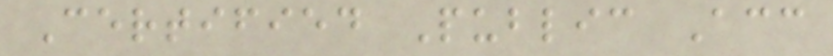Certified Public Acc
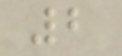2
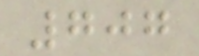707
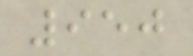950
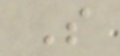S
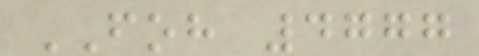FOH 4777
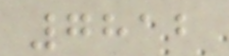7812
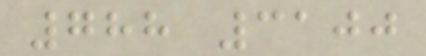788 3100
